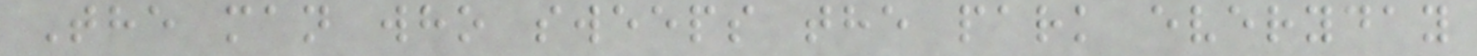The man who sweeps the park everyday
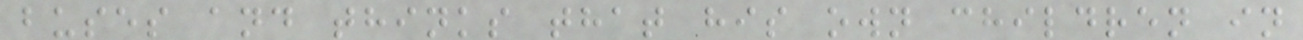buses and thinks that his own children in
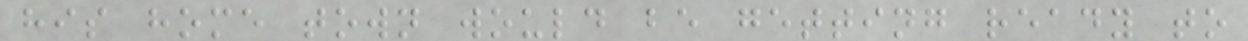his home town would be getting ready to
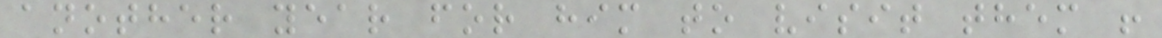another year for him to visit them !
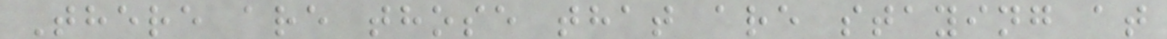There are those that are staying at
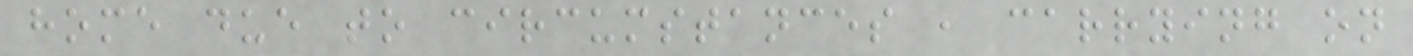home due to circumstances , carrying on
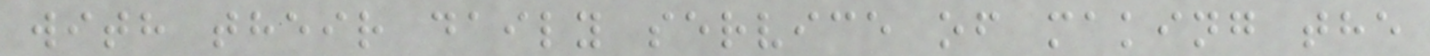with their daily service of making the
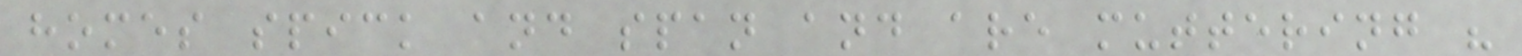homes spick and span and are muttering "
